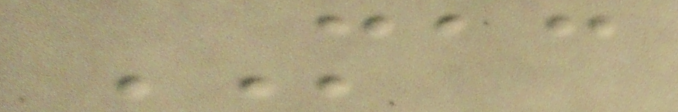MAC
